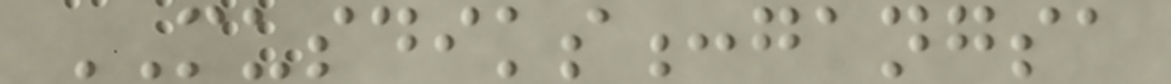MUSDIKS:gangsa
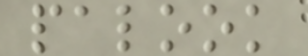palook
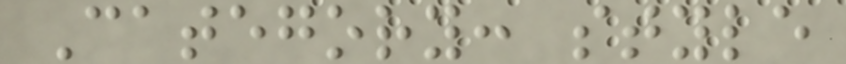Category: style
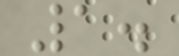1.
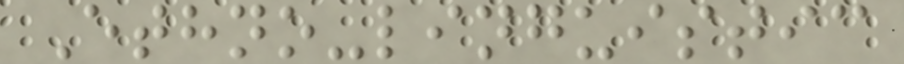Ethno-linguistic
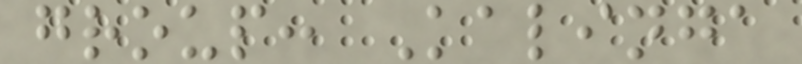group: Kalinga
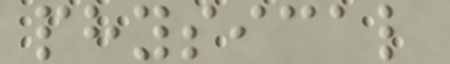physical
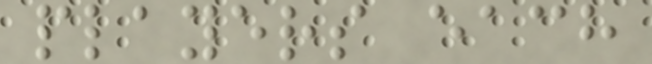players each
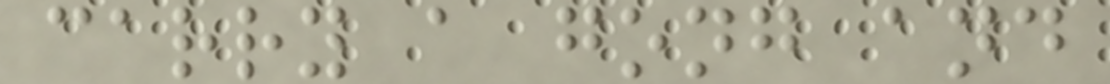carry a gong and
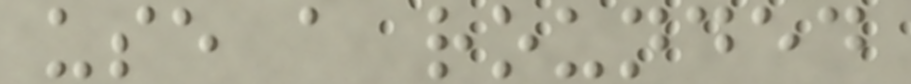use a rounded
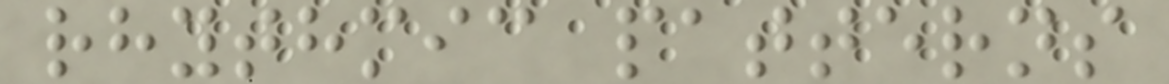rhythmic patterns
